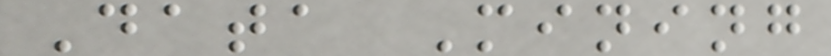Data Mining
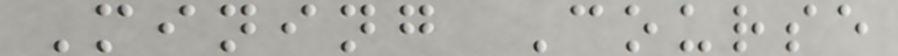Mining Course
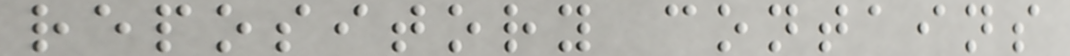repository contains
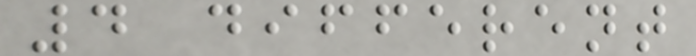4 different
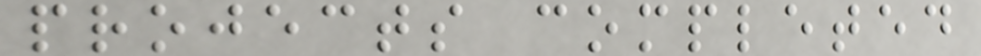projects completed
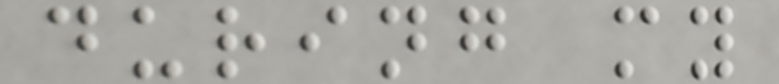during my
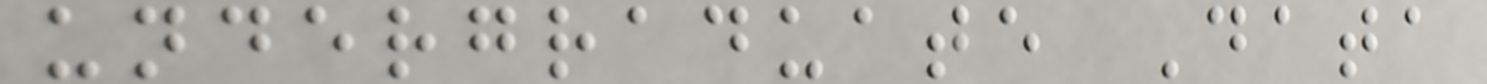undergraduate Data
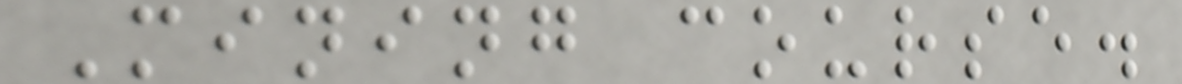Mining course.
